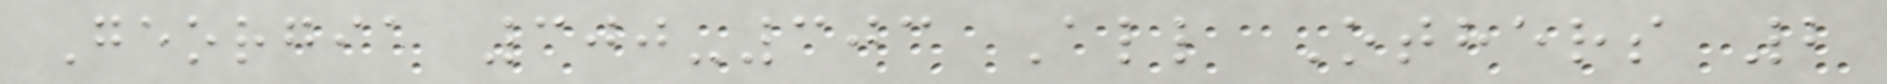Georgia 300-303 All Others 2
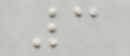3
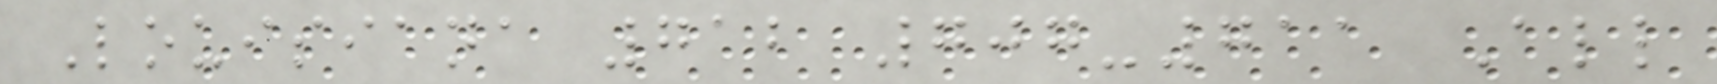Louisiana 712 707-711 All
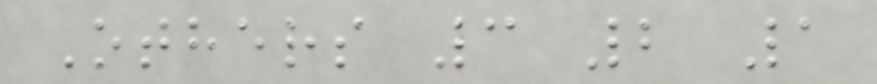Others 3 2 1
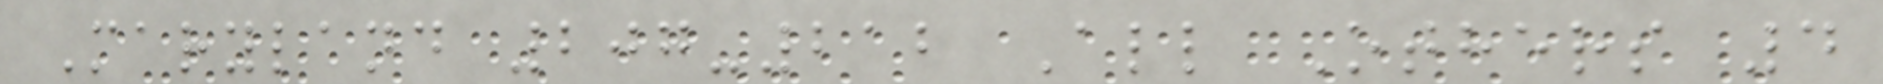Maryland 207-212 All Others 4
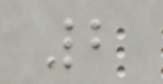2
